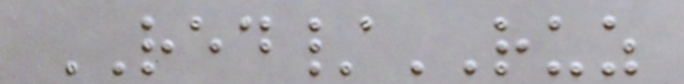RED/RUZ
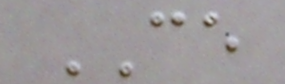CE
